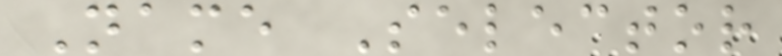Name Selector
